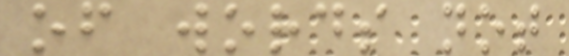of words not
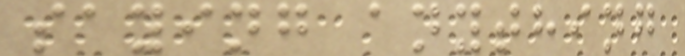saying anything
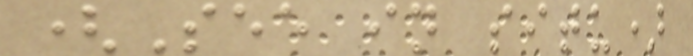(See in situ)
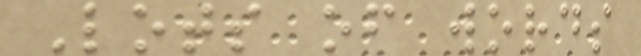Lots of words
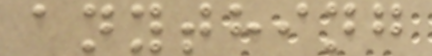anything
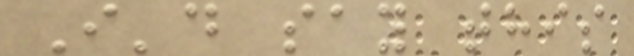I'd say this
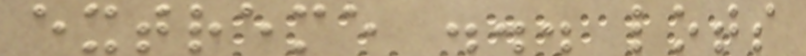extreme ... lots
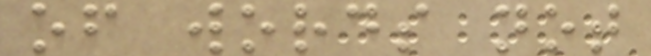of words not
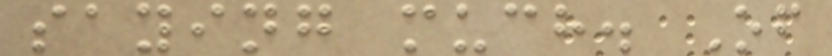saying much. Of
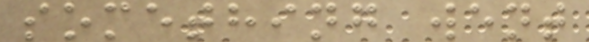something went
